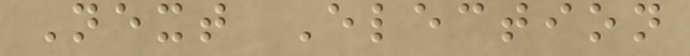Next Election
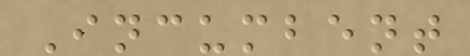Incumbent
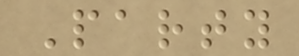Party
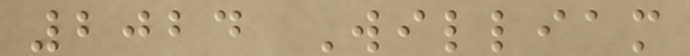2024 William
